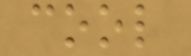cool
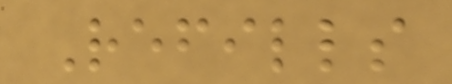Refills
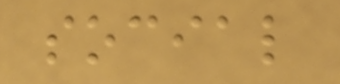social
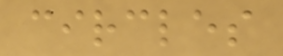circles
